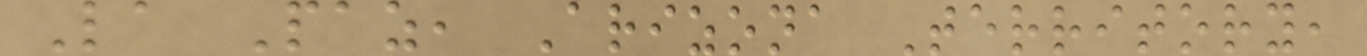La Paz, Arizona Territory,
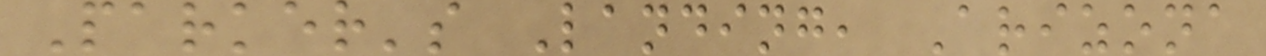Parker's Landing, Arizona
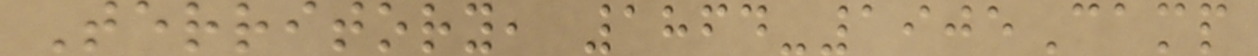Territory, 1864-1905Camp
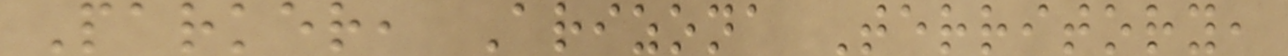Parker, Arizona Territory,
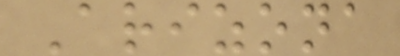Arizona
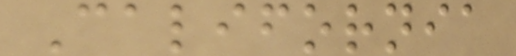California
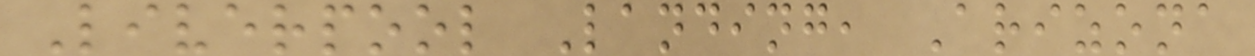Liverpool Landing, Arizona
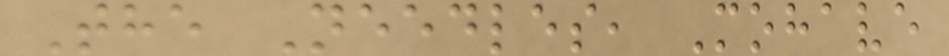The Needles, Mohave
